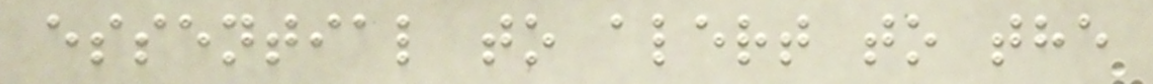essential to alert to the
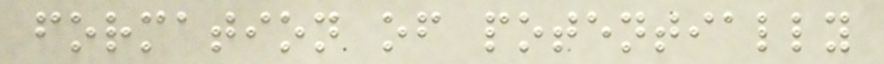formation of potentially
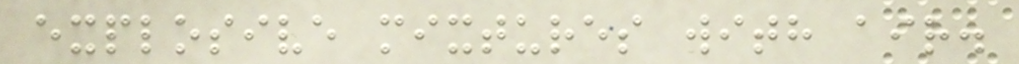explosive mixtures with air.
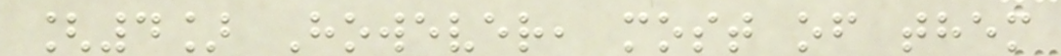[4] However, most of them
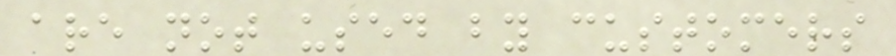are not used by customers
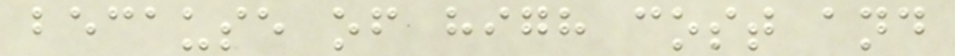because of high cost and
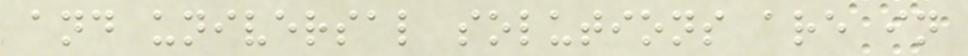and universal solutions are in
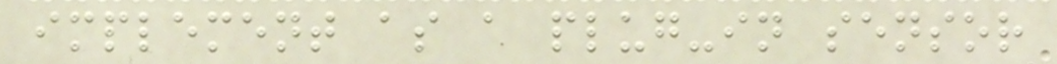implement as a plug-in sensor
